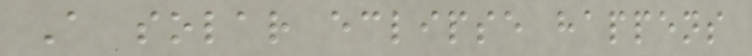A solar eclipse happens
